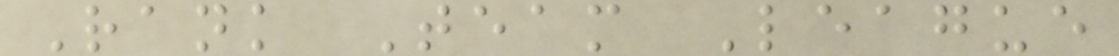Rank Team League
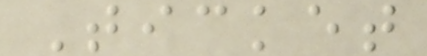Ticket
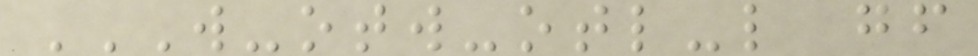W-OTW-OTL-L GF
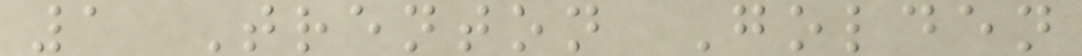1 Trenton Golden
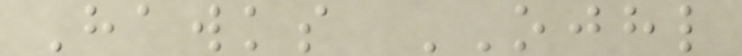Hawks OJHL
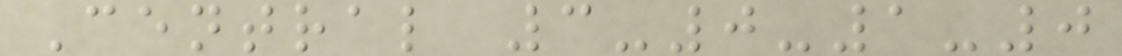Central 3-0-1-0
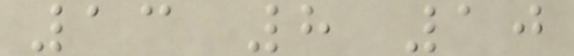13 8 10
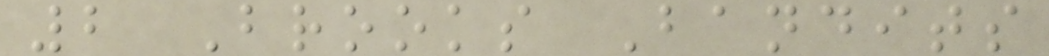2 Brooks Bandits
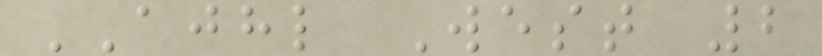AJHL West 2
